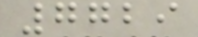7729
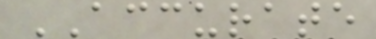ACCURATE
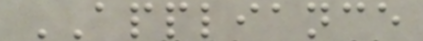APPLIANCE
